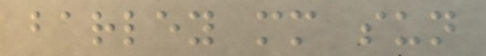barley mm sun
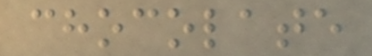chocolate
